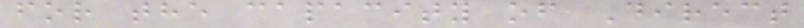for the capacity of Direct
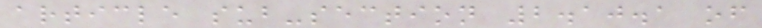article sub-section 2.10.1 of
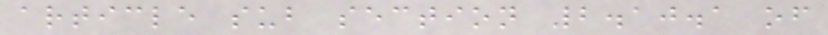article sub section 2.10.1 of
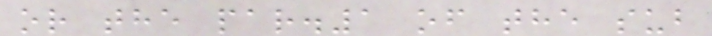or the par.1 of the sub
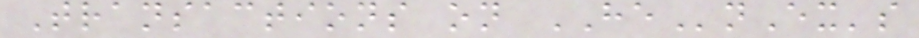Transactions on HEnEx's
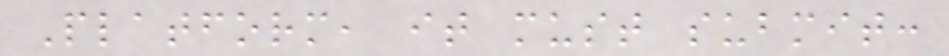Platform, it must submit:
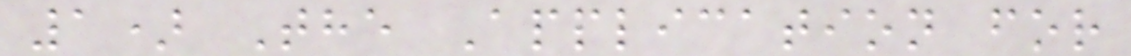1) The Application for
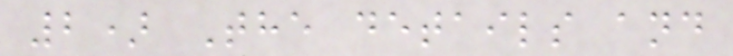2) The details and
